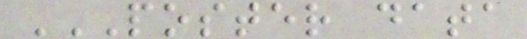POSTER DATA
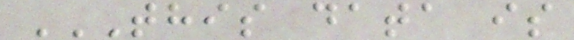THIS DATA IS
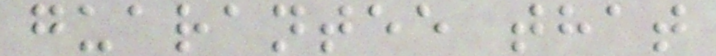guarantee that
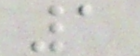1
